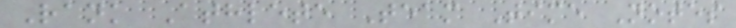Rank Athlete Team Time Notes
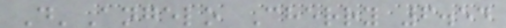D'Angelo Cherry 6.54
